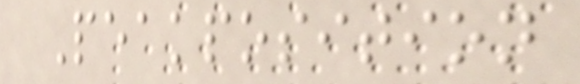Peakposition
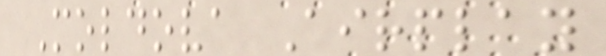Moldova Airplay
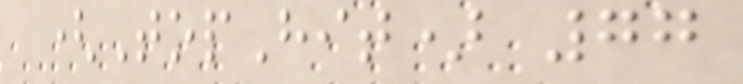(TopHit) 77
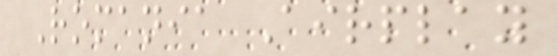Romania Airplay
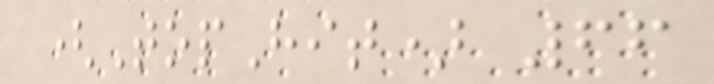(TopHit) 66
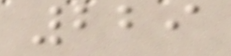229
